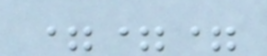===
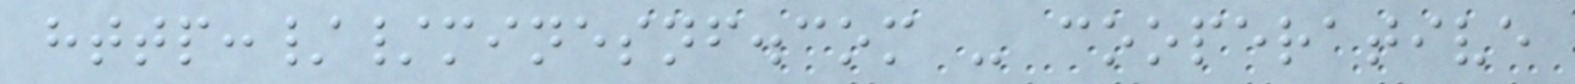http://minesnf.com - cooperative
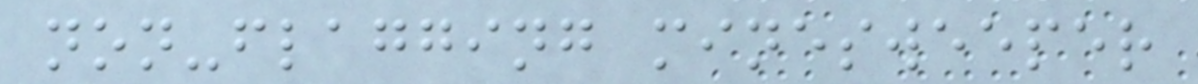non-flagging minesweeper
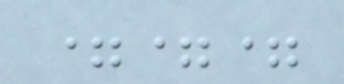===
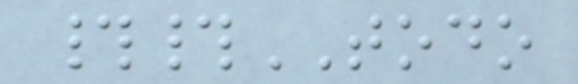##TODO
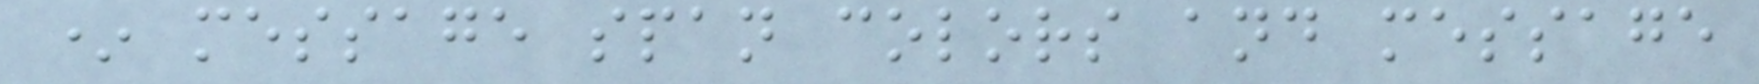* message span colors and message
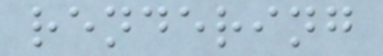rendering
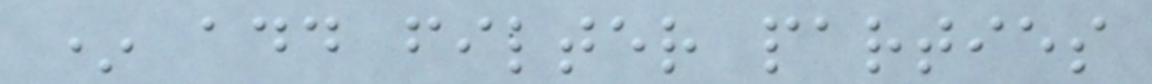* add filter parties
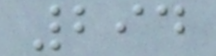294
